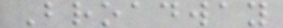Broadway
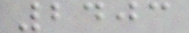2403
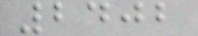2402
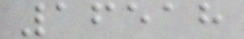16518
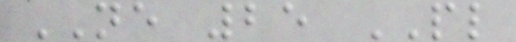NE 25 PL
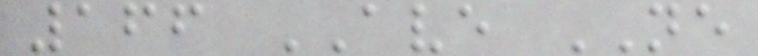166 AVE NE
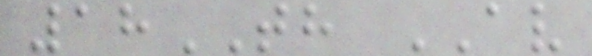18TH AV
